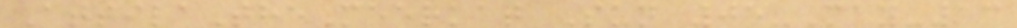AttilaTheMeerkat Sun 05-May-13
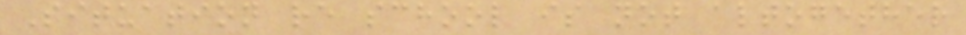Situation re school is not altogether
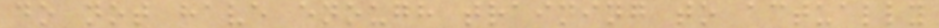do not have enough training to actually
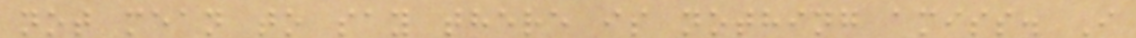not mean to say there is nothing amiss. I
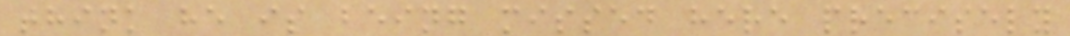think he is being missed here precisely
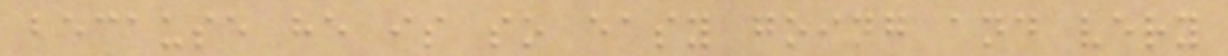because he is so easy going and very
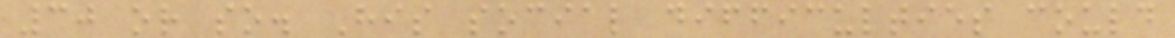30 or so. His social difficulties could
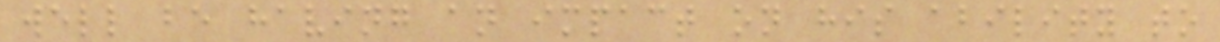well be having an impact on his ability to
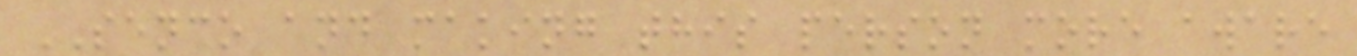SENCO and making this person more aware
